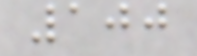100
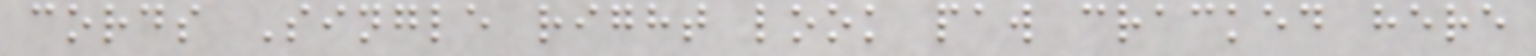cords Single right look paw cracked here
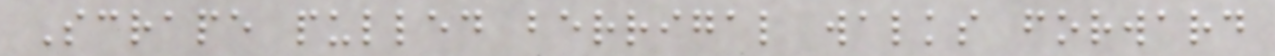Scrape pulled berrigal walks forward
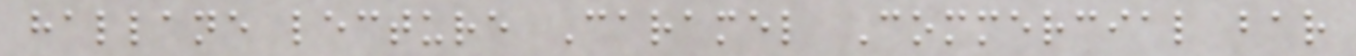hallane lecture Caramel Commercial bar
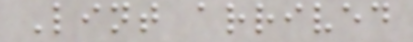Lint arrived
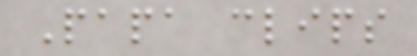Papa clips
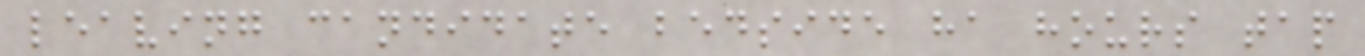leaving candidate bedside ha hours tap
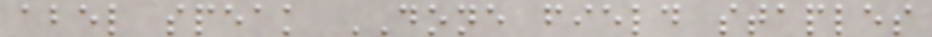abel speak DONE field staples
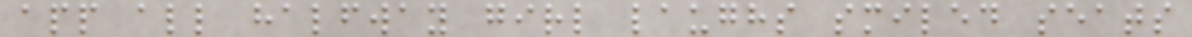app all halfway girl laughs smiled seats
